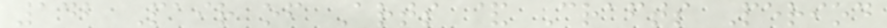142 Pair of Arts & Crafts Period
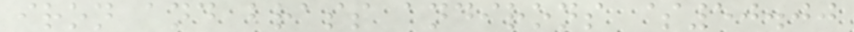iron and brass andirons $50.00
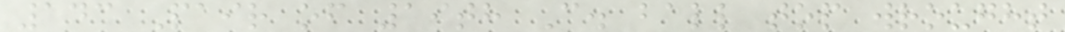143 Pair of 19th C. ball top wrought
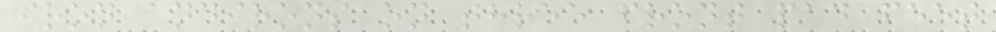iron andirons on three front pad feet
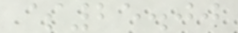$25.00
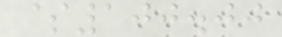$100.00
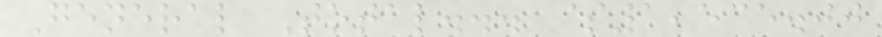General Total... $1,535.00
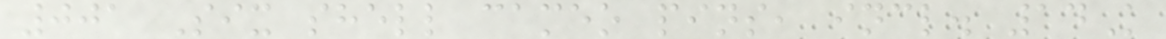001 Six shell cameo pins, incl. 14K
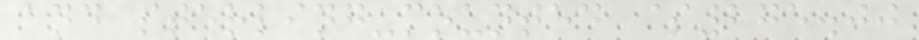and sterling-mounted $275.00
